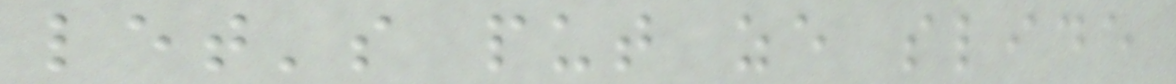let's put ze slide
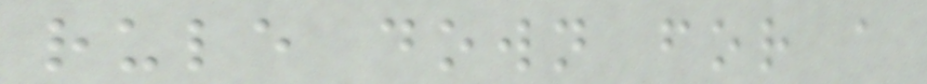rule down for a
